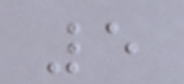5
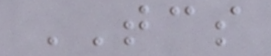TCS
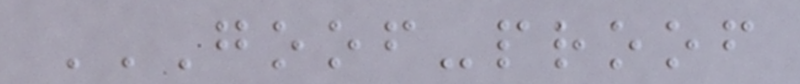GOOF-PROOF
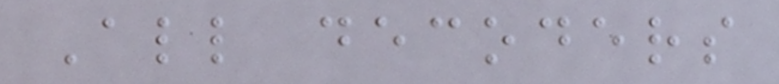All decoders
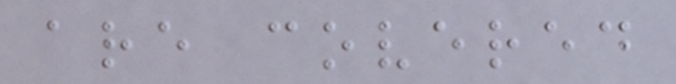are covered
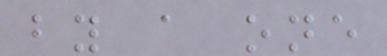by a one
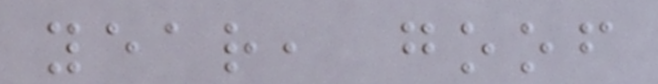year, goof
